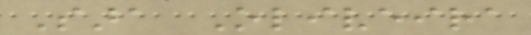Sara Oliveira
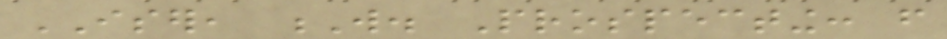ISER, W. Prospecting: from
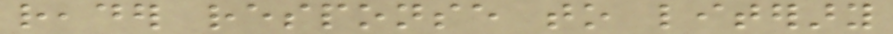reader response to literary
